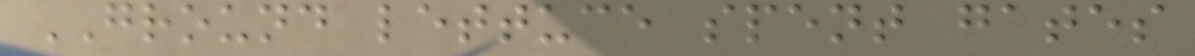GROUND lettuce spent gates
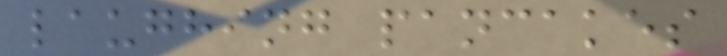laughing pancakes
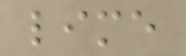lime
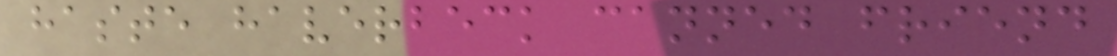haste haverbeck canned friend
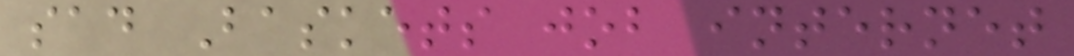sad Baskets job internet
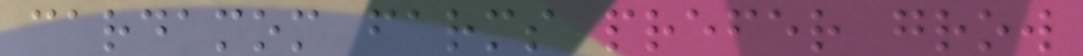cardamom farms prefer grow
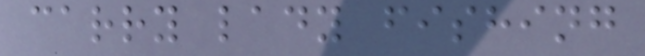carry lady fishing
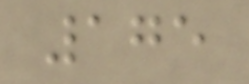175
